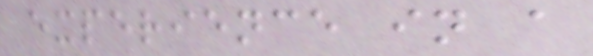experience in a
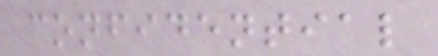confidential
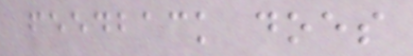feedback does
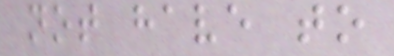not have to
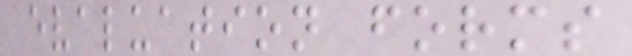evaluation forms
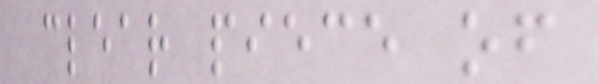clear piece of
